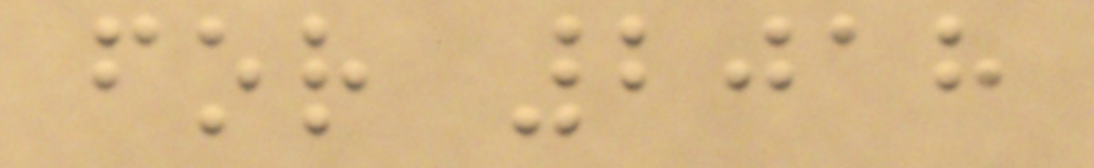for 2018
